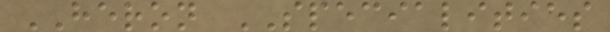HERON SPECIALITIES
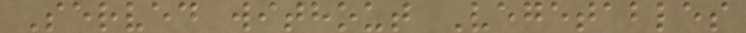Served without Vegetables
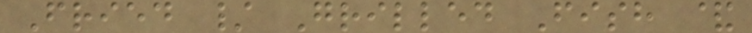Fried / Grilled Fish &
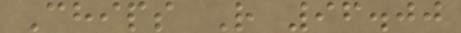Chips R 96.00
